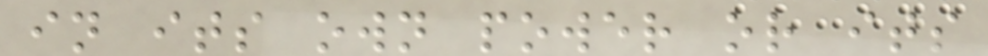in its own power or its
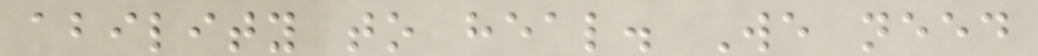ability to heal. We need
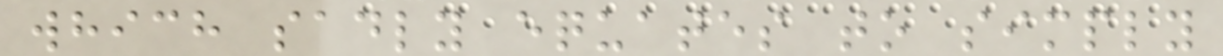which sadly equates to simply
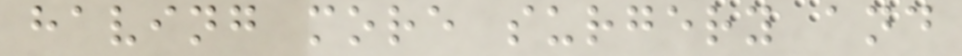having more surgery and
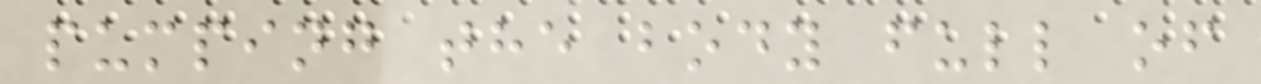pumping the body full of
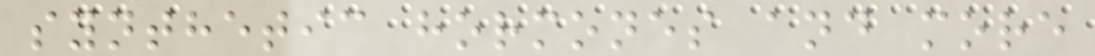synthetic hormones and more
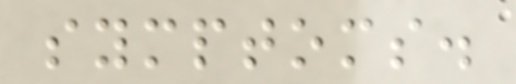symptoms.
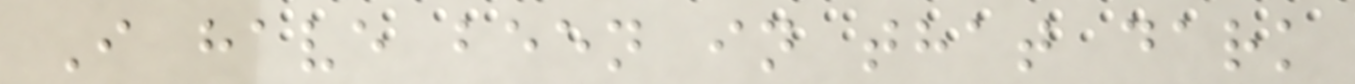I have been in that dark
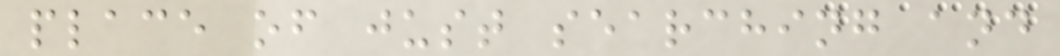place of just searching and
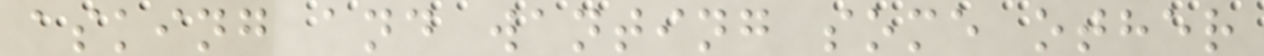asking and wanting some other
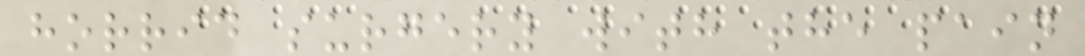horrid surgery with the pain
